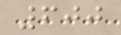600
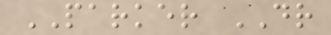PARKER DR
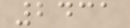2431
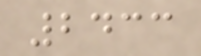2433
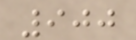900
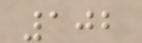102
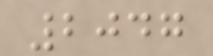2047
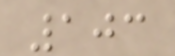103
